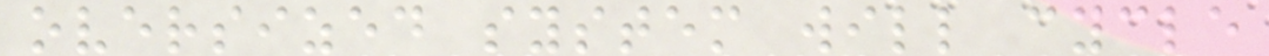oversized system will cycle
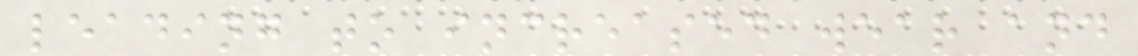leading to increased wear and
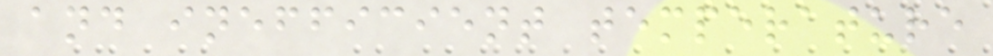and inefficient temperature
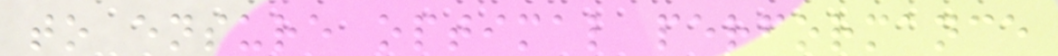to ensure optimal performance
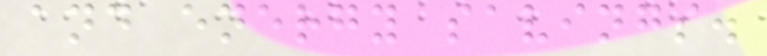and energy savings.
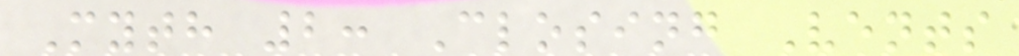Myth 2: Closing Vents
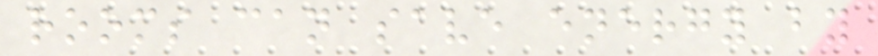rooms can save energy by
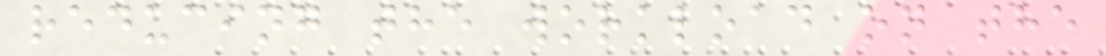reducing the workload on the
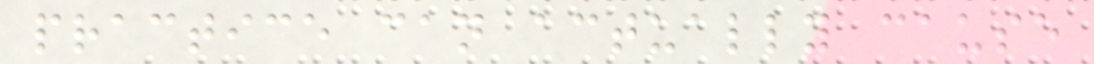practice can actually cause
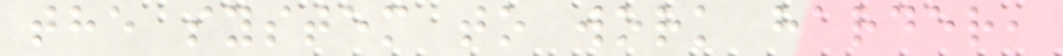the system to work harder,
